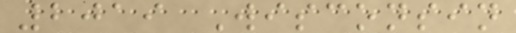2019 Wisconsin
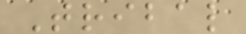Tribal
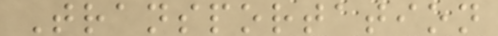Transportation
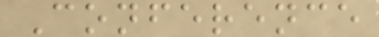Conference
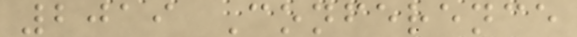2019 Conference
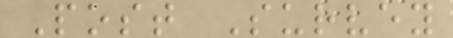Post Survey
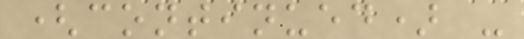(continued) -
